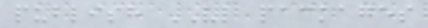publish VL packages
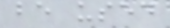be used
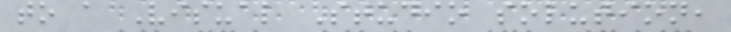to a Visual Studio solution,
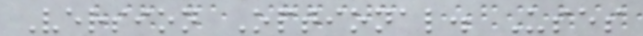Version Optional. Uses
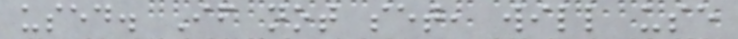used. If not set, will use
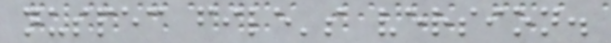nuspec file's version.
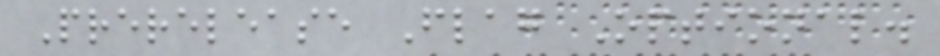Prerelease Flag Optional.
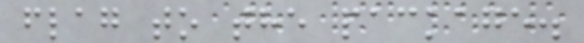flag to the package.
